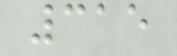315
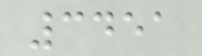3451
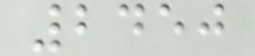2450
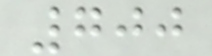700
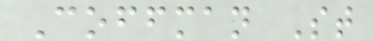Coffman St
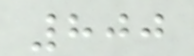800
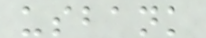usbank
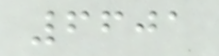6601
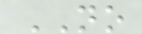NO
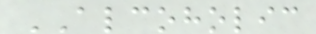ALCOHOLIC
